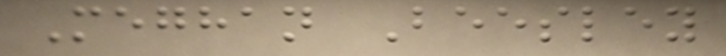Meghan Beesley
